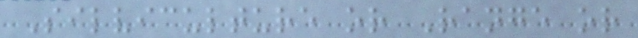Silviculture or Range or
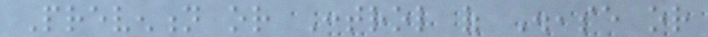Prevention or Control of Disease or
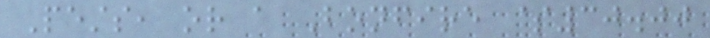Pests, or a Bonfire $30.00
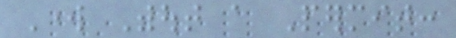Work Without a Permit:
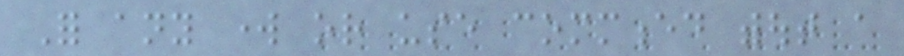For any work or use commenced without a
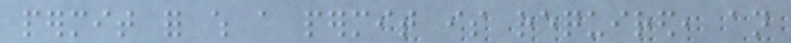permit for which a permit is required, an
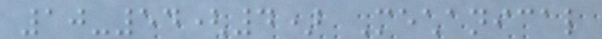10-54(4) Mechanical
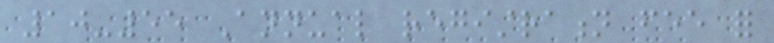10-55 Annual registration fee for
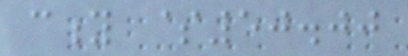city $50.00
